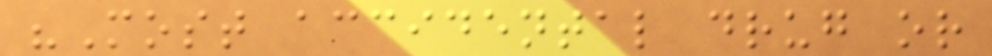"Most accidental drug or
